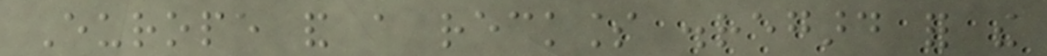Europe and a reckless disregard for the
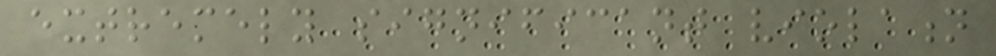extremely significant violation
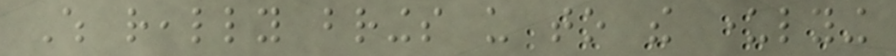Which really brings us to the underlying
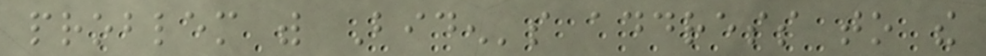problem with Biden's address to the
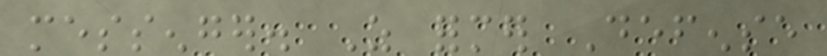messenger. As former Defense
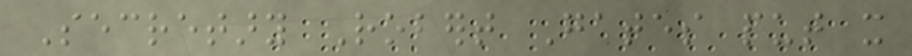Secretary Robert Gates put it
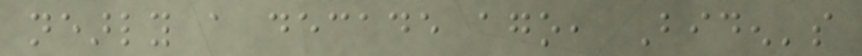nearly a decade ago, Biden's
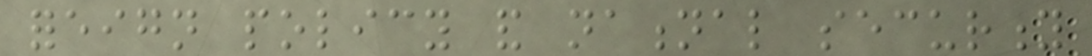foreign policy and national security
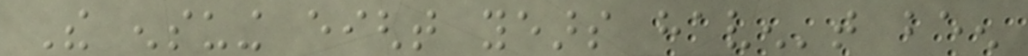The ensuing eight years haven't been
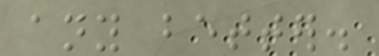any better.
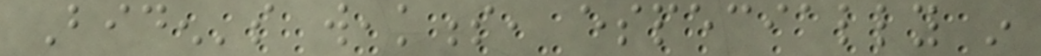Biden's weakness, especially in
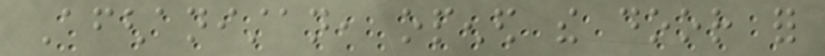Afghanistan, opened the door for
